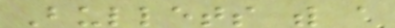Bullets with a
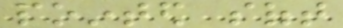pointed soft
